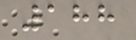188
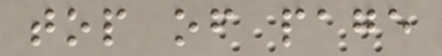top of page
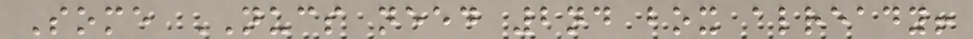Some NUCS need 2nd box already!
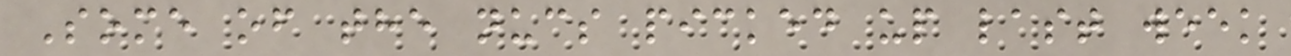Some of the nucs picked up last week
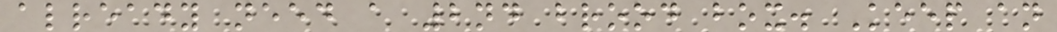already need a 2nd brood box. Keep an
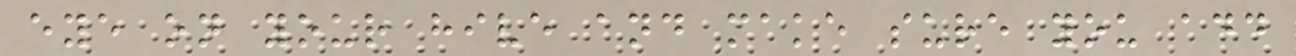eye on your hive and make sure you add
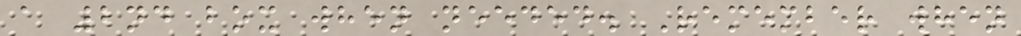a 2nd box when needed. Remember when
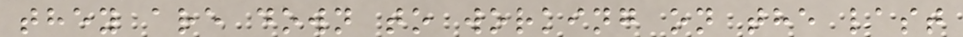they are down to working on the last
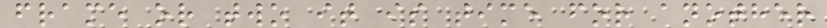frame or two it is time for another
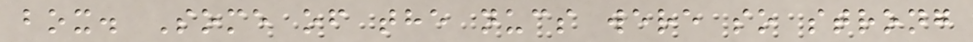box. Some of the nucs were so strong
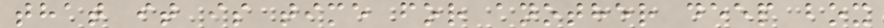that it is time for another deep box
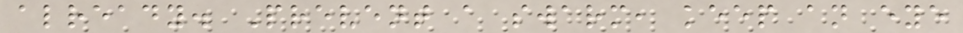already. Prevent a swarm, keep an eye
